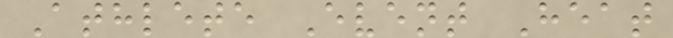Athlete Event Heat
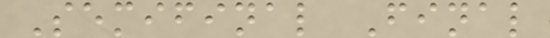Semifinal Final
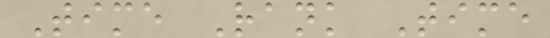Time Rank Time
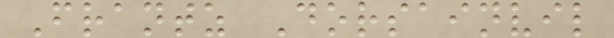Frantz Dorsainvil
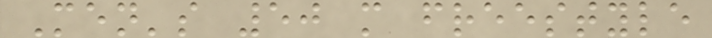Men's 50 m freestyle
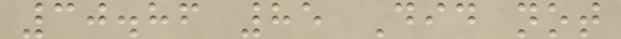30.86 85 Did not
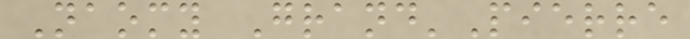Naomy Grand'Pierre
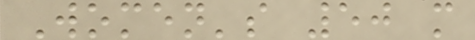Women's 50 m
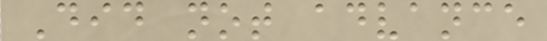Did not advance
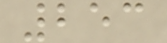253
